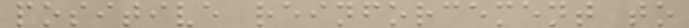positive reinforcement to
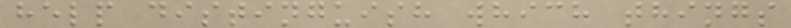help distinguish which things
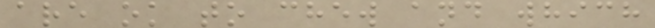are ok to chew and which
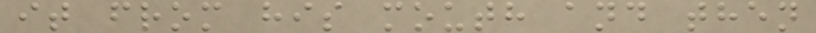it from his mouth and then
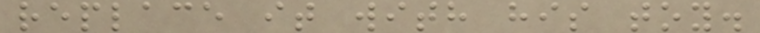replace it with his toy.
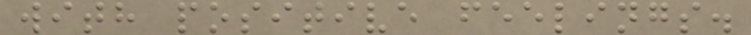with positive feelings.
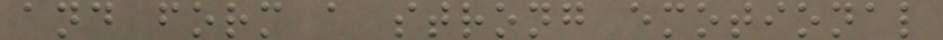and form a strong emotional
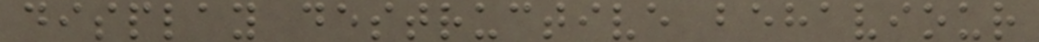display destructive behaviour
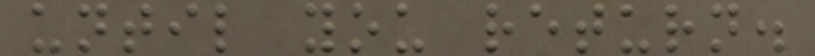until you return.
